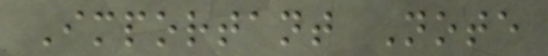Important Note
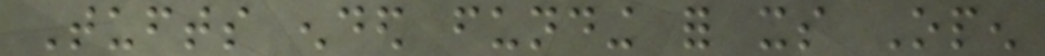Tufts ended funding for its Open
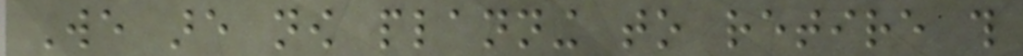We are now planning to retire this
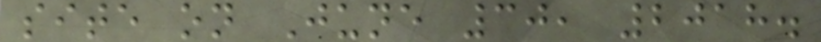site on June 30, 2018.
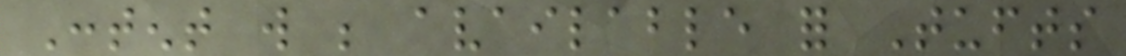Content will be available for Tufts
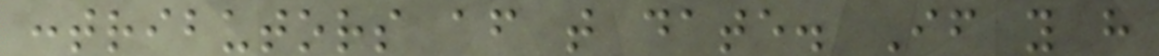contributors after that date. If you have
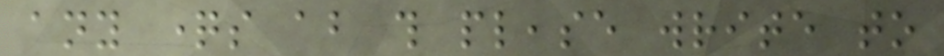any questions about this please write to
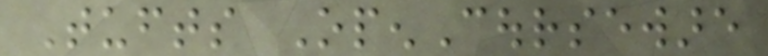Tufts OpenCourseware
